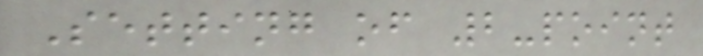Setting of 2-point
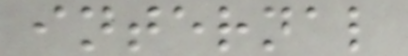internal
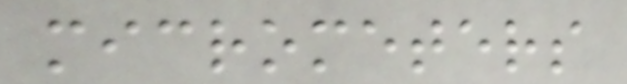micrometers
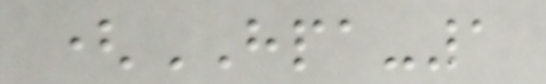(HPA-1
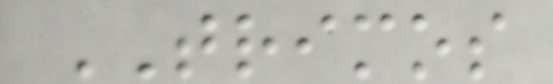TRIMOS
